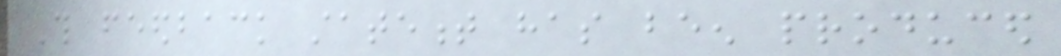This feedback statement has been produced
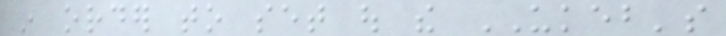in order to set out the UKEB's
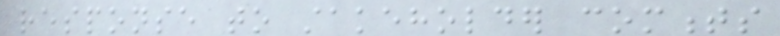response to stakeholder comments
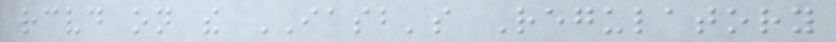received on the IASB's Regulatory
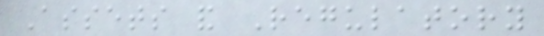Assets and Regulatory
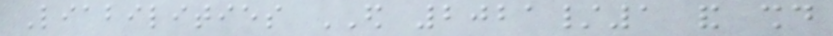Liabilities ED 2021/1 and should
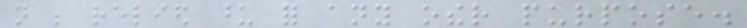not be relied upon for any other purpose.
